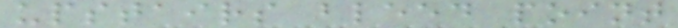upstairs bleed point
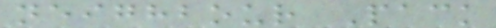neighbour Pack
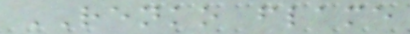RENKO flame
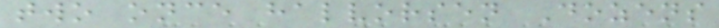two once halvorsen Dozens
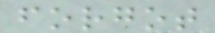forgot
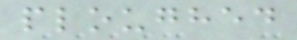ploughed
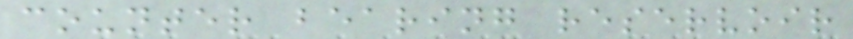counter bearing reservoir
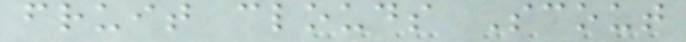fruit clouds Scout
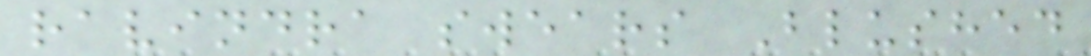ravindra swears Blushed
